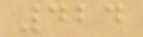424
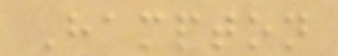Hampton
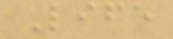Life
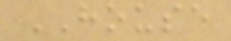HOUSE
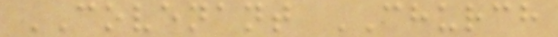COVENANT CHURCH
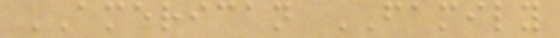AMERICAN FAMILY
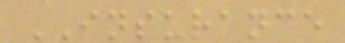INSURANCE
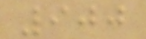900
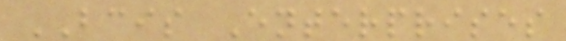BCIS Enterprises
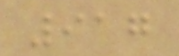917
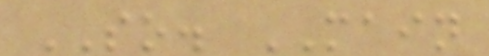SO. MAIN
